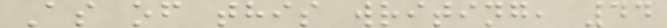As of this writing, 44
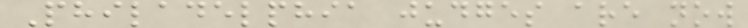Philadelphia judges are now
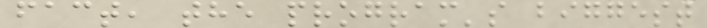fact, the program's biggest
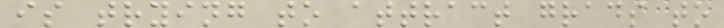is trying to attract grads to
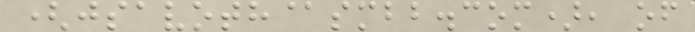(jsavoth@smbb.com), of
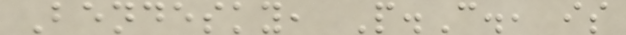Bendesky, P.C., is
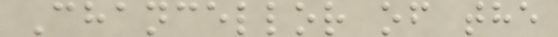Chancellor of the
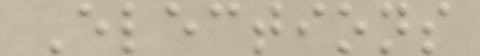Elections
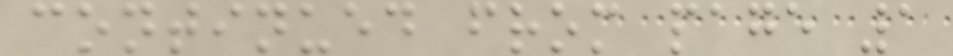continued from page 1
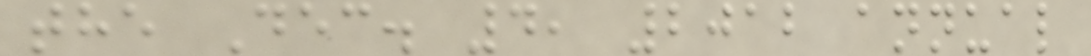the Dec. 4, 2012 annual
